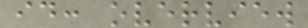id: overview
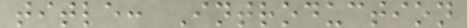title: Introduction
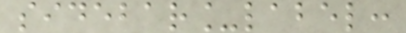sidebar_label:
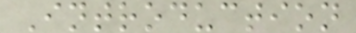Introduction
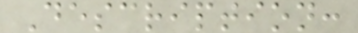Description:
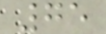75
